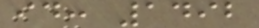id: 1492
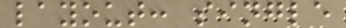layout: single
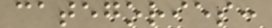categories:
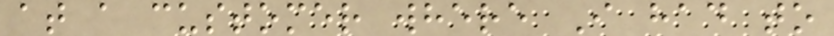at a customer where I had to
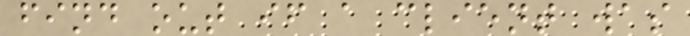find out if a client was
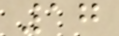17
